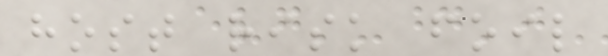host risk foil
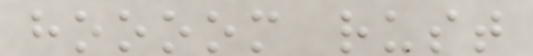hoooom rust
